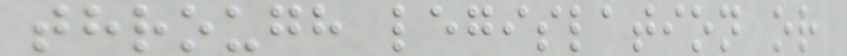through legislation or
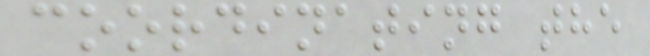coordinating the
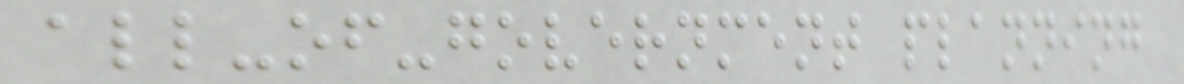all-of-government planning
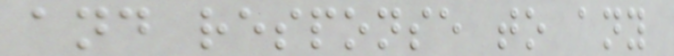and response to any
